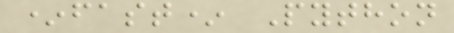*fast* Python
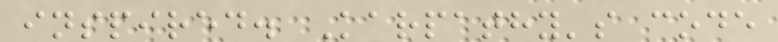inspired. Karpathy's code
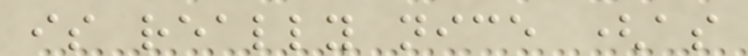is really nice (as
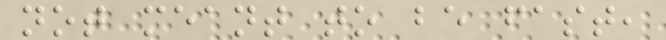not meant to be fast,
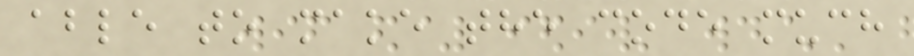able to make the code much
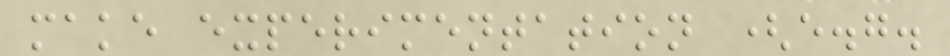make experimentation (e.g.
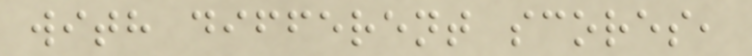with different scores,
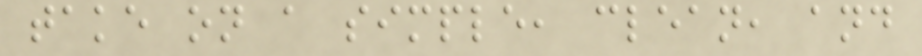take on a simple, clean, and
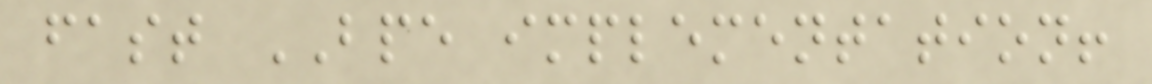fast BPE implementation!
